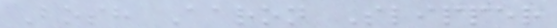Bosh Aaron Slipper
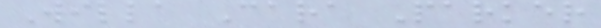Willa Cara Parker
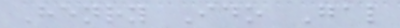Henry Ido Gal
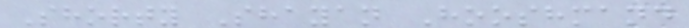Shorty Shayan Hooshmand
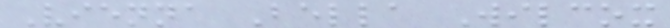Vienna Bella Wilcox
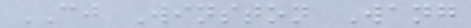CJ Winston Wang
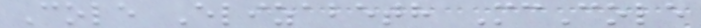Cole Elizabeth McCole
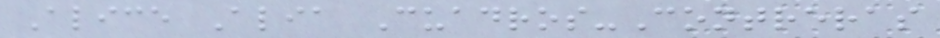Alice Alia Cuadros-Contreras
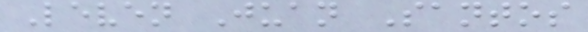Leven Juan Santos
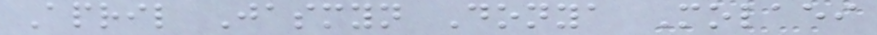April Jasmyn Donya Molaei
